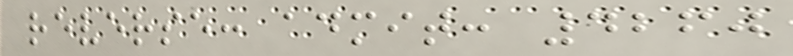reverse: admit: 4260
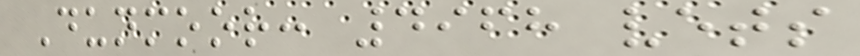Dunmoor: 4968 vets
